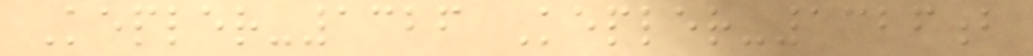Kepler-1326 Kepler-1326b
